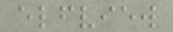elfview
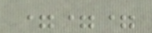===
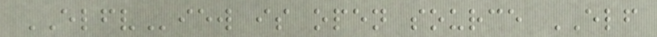ELFView is open source ELF
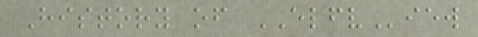History of ELFView
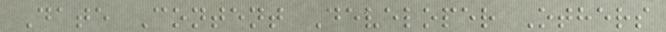Date Content Developer Others
